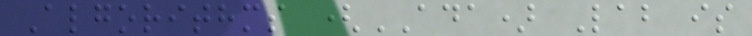Algorithms (ADA) Lab is
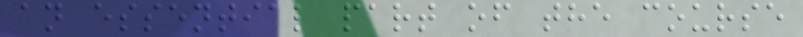an essential part of the course
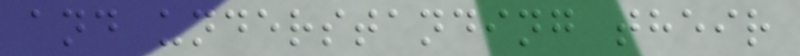and understanding their
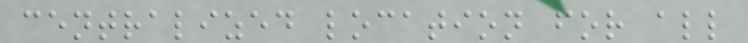centralized location for all
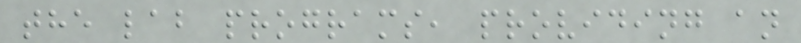the lab programs, providing an
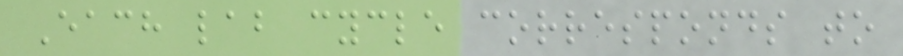Each lab cycle corresponds to
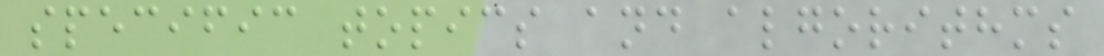specific topics and algorithms
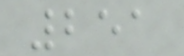251
